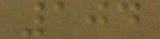104
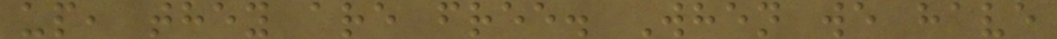up, they are free. When we have
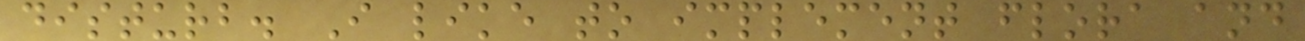disturb. I like to implement flora and
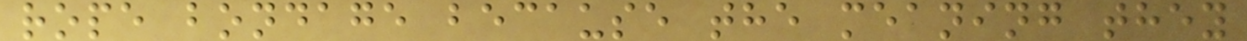rope bondage because the meaning they
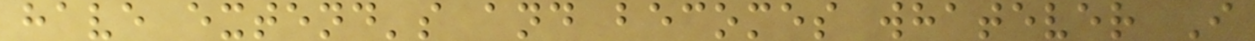have extend's and becomes whatever I
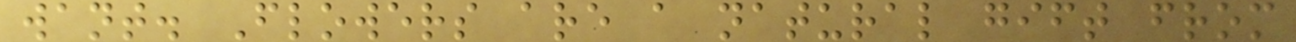want. Flowers are a natural gift from
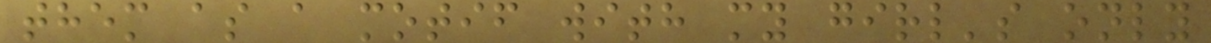them as a motif with my girl's only
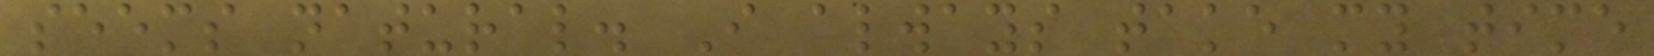seems natural. I always take my time
